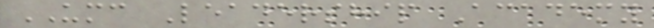UMC Leadership Academy
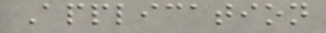Application
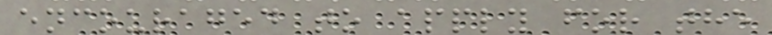encouraged to apply for the
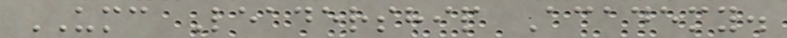UMC Leadership Academy.
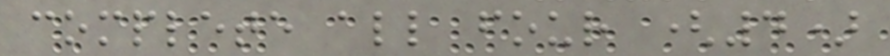complete all four (4)
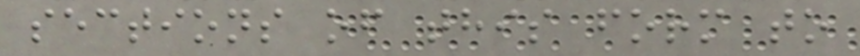sections of this form to
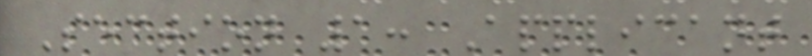Section 1: Applicant
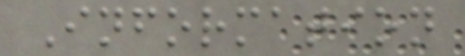Information
